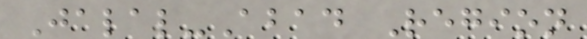Jalal-Abad Region
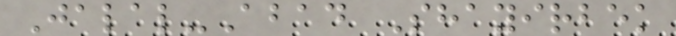Jalal-Abad Shayirbek
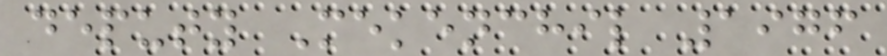deputy Mekenchil 1976
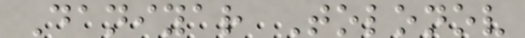Daniyar Tolonov
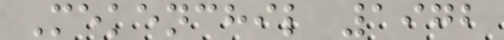Mekenchil 1972
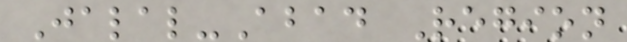Jalal-Abad Region
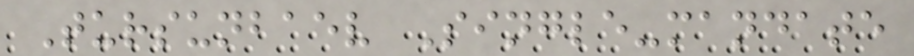Tursunbaev Single-mandate
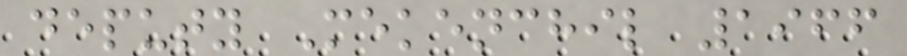deputy Mekenchil 1966
